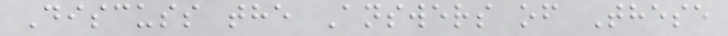Discuss the Answers of These
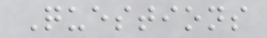Questions
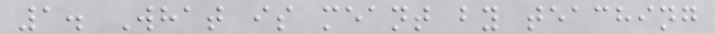1. What is meant by teaching
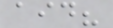aid?
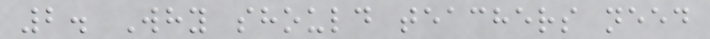2. Why should teachers need
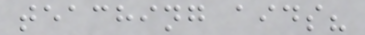teaching aids?
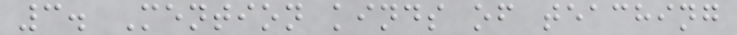3. Mention kinds of teaching
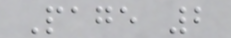Page 2
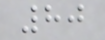80
